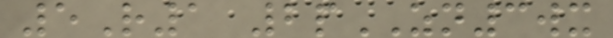5R1 2pZN3wx
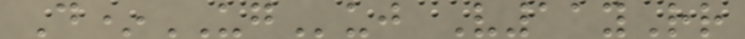D*UGuj V11yRr
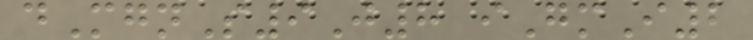dMgnS9J8 iGmI2
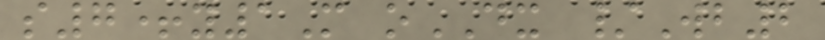s7+y1M oDX /Wb2
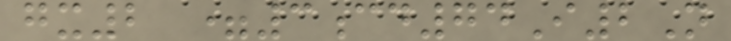gx2 =3cd74I2N
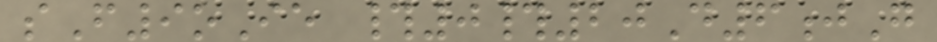sF9oIe #0#20D6jG
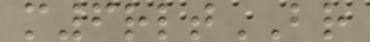m6rltBR
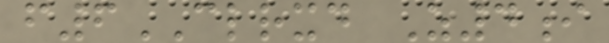f6CLRXD Z4i
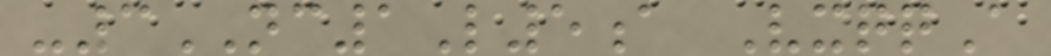-3NC1L5a VxqqA
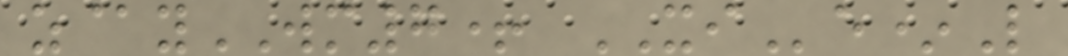z@yWM7+ XIe*L
